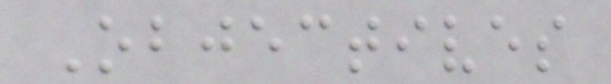Objectives
